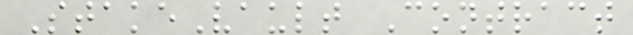StakeVault Contract
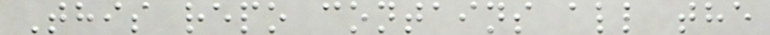This repo contains all the
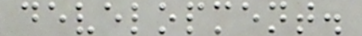development.
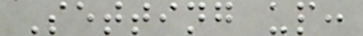Setting up:
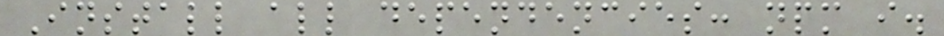Install all dependencies: npm i.
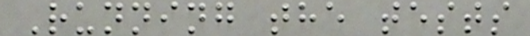Running the tests
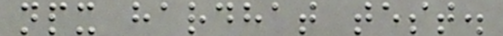npx hardhat test.
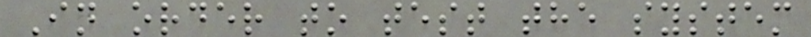In order to test the system
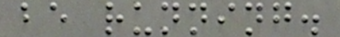be running.
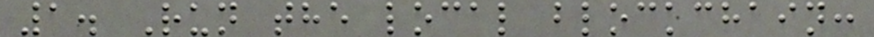1. Run the local blockchain:
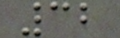32
